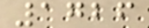1726
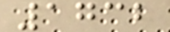1732
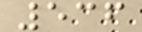536
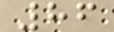86
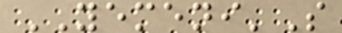YEMENI'S
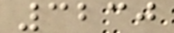3230
